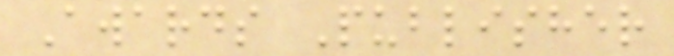Awards Publisher
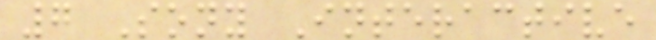7 Sony Interactive
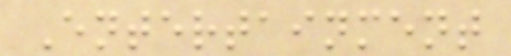Entertainment
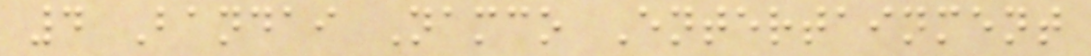4 Bandai Namco Entertainment
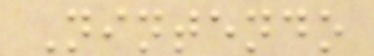Nintendo
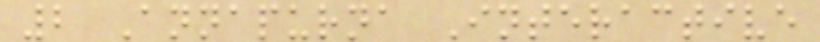2 Annapurna Interactive
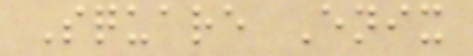Square Enix
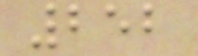252
